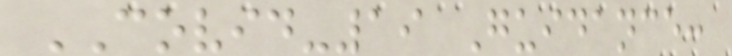COVID-19 Guidance:
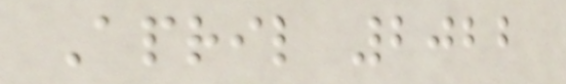April 2022
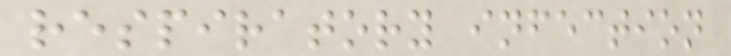respiratory infection
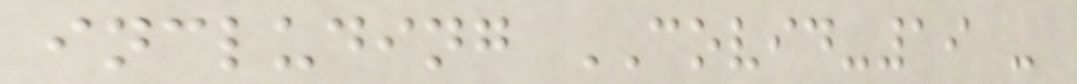including COVID-19 -
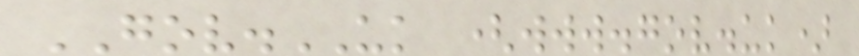GOV.UK (www.gov.uk)
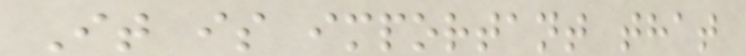It is important that
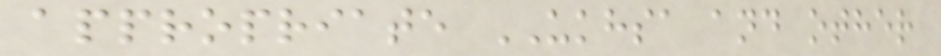appropriate UKHSA and other
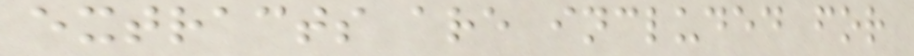extracts are included for
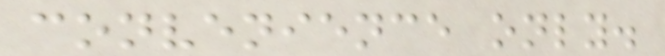convenience only.
